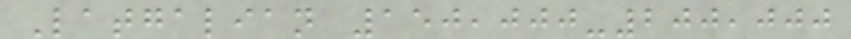Latgalian 150,000-200,000
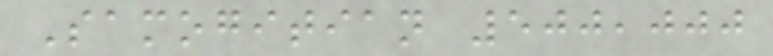Samogitian 500,000
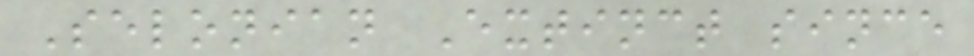Selonian Extinct since
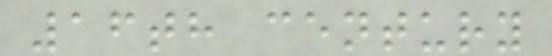16th century
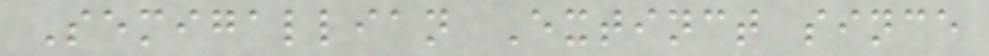Semigallian Extinct since
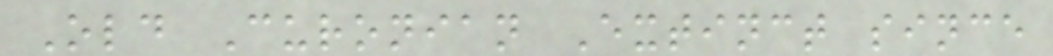Old Curonian Extinct since
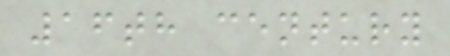16th century
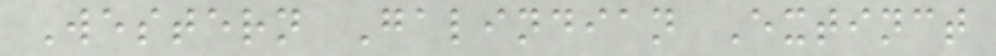Western Galindian Extinct
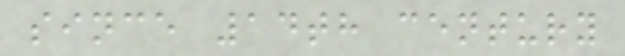since 14th century
